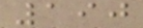190
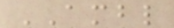AMBL
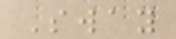Sway
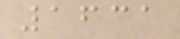1631
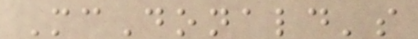McDonald's
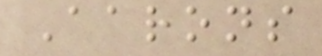Aarons
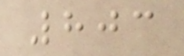803
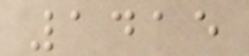1415
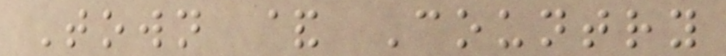Town & Country
